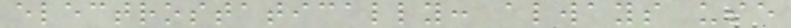electrostatically: always use
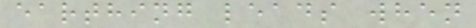earthing leads when
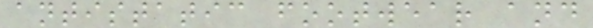antistatic footwear and
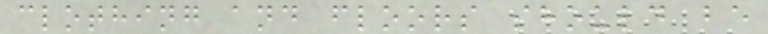clothing and floors should be
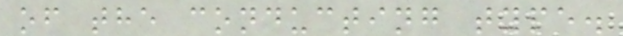of the conducting type.
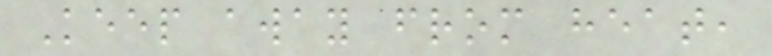Keep away from heat,
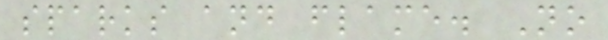sparks and flame. No
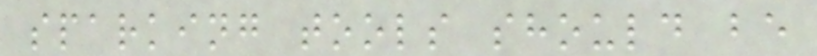sparking tools should be
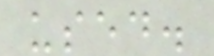used.
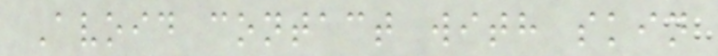Avoid contact with skin
